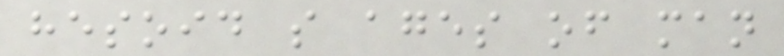hesoid s ages of man
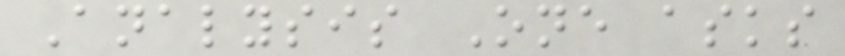Analysis One asks
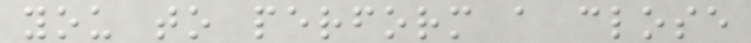you to perform a close
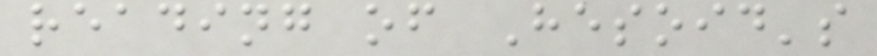reading of Hesoid's
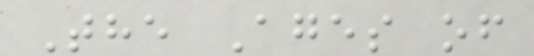The Ages of
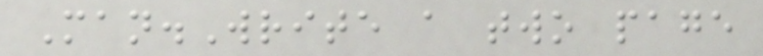Man.Write a two page
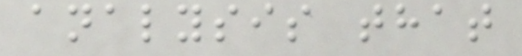analysis that
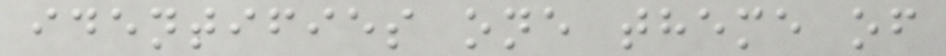identifies one theme of
